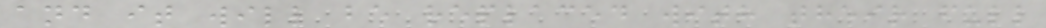and it will be replaced with their full
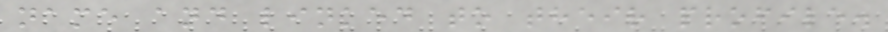name and linked to their profile.
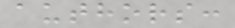authors:
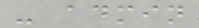- admin
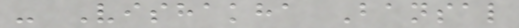- Vishakha Bansal
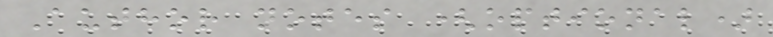Author notes (optional)
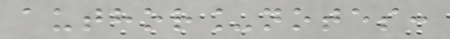author_notes:
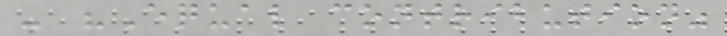- "Equal contribution"
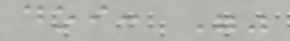doi: ""
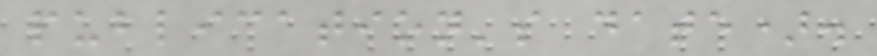publication's date).
